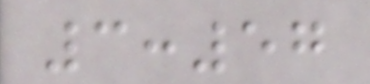3:57
